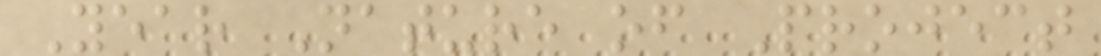Year Nature of Project
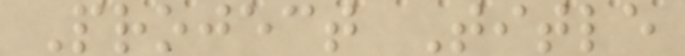Project Title
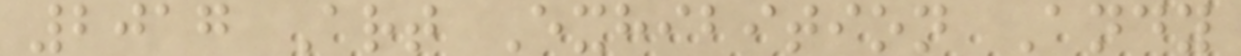2017 Art Exhibition Andy
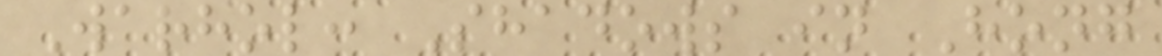Warhol: Shadows in Hong
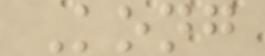Kong
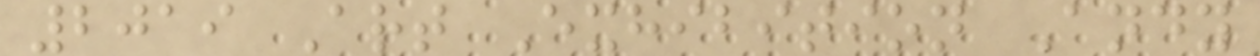2019 Art Exhibition Andy
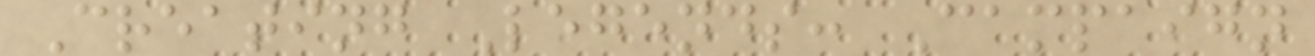Creating Legends: Campaign
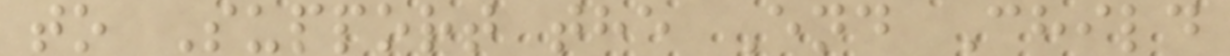to Support the End Child
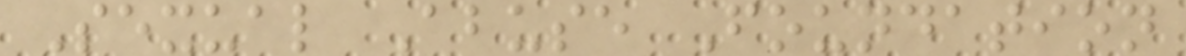Sexual Abuse Foundation
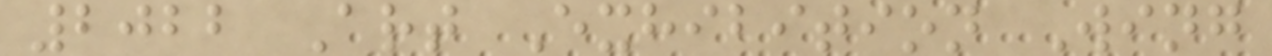2022 Art Exhibition Wing
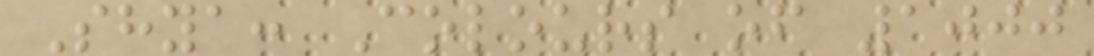Shya: Colours of 1000
